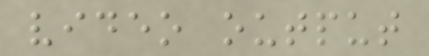video output
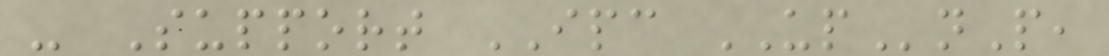- Support IPC UPnP,
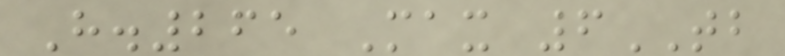H.265 Max 6TB
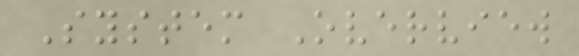System Overview
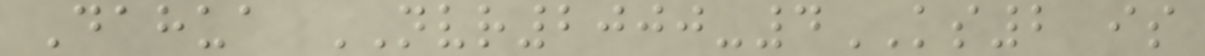Dahua NVR2000-4KS2 is
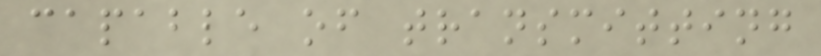capable of transmitting
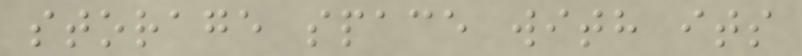storage space with its
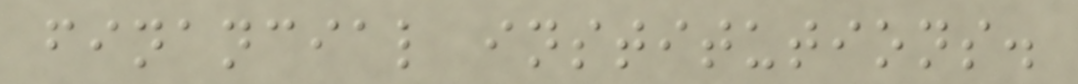financial institutions.
